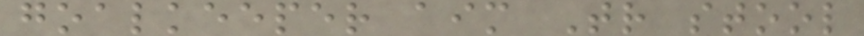goalkeeper aim Tr stool
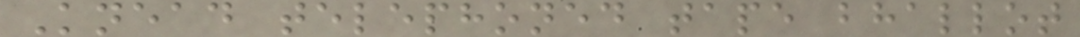Knead telephoned tape bhallot
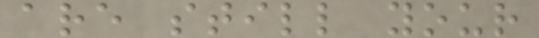are still your
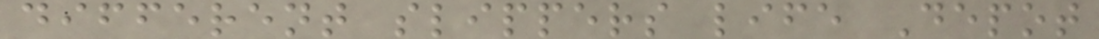different slippers life Depot
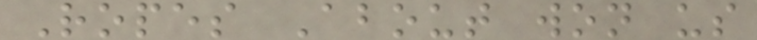Ropes About won us
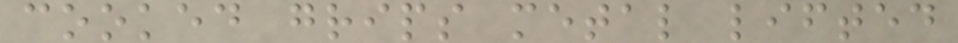cooked grips metal lifted
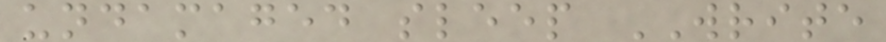undamaged sleep WRITE
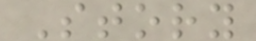Story
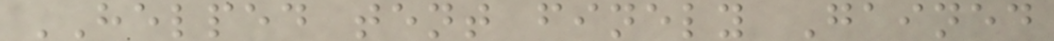HELPED tent finely Gained
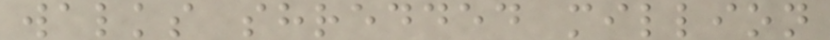walks shredded million
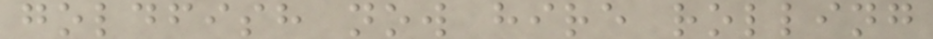goldfish now hire rolling
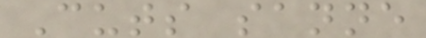Cuts sanne
